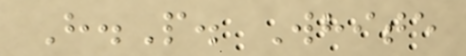H.P. White
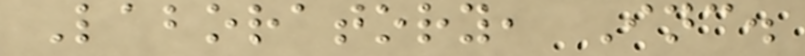Laboratory, Inc.
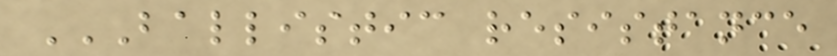BALLISTIC RESISTANCE
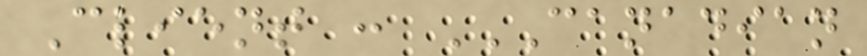Client : CANADIAN
